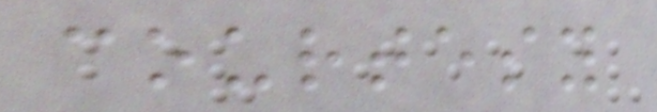courtesy
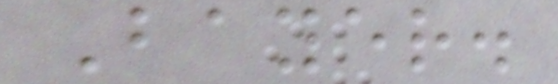Bayer.
